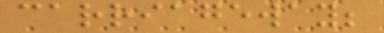carriageway;
